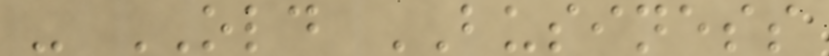- OLD BUSINESS
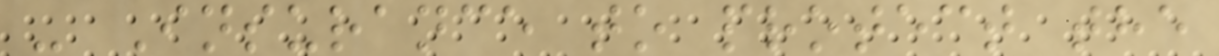- Insurance to protect the
